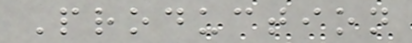Production
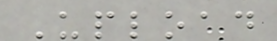Upload
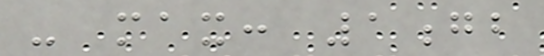- max: 1gb
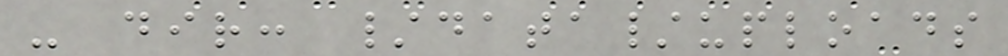- dir: /data/uploads
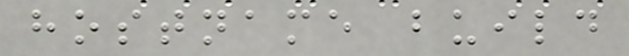hostname build
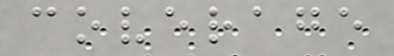coverage
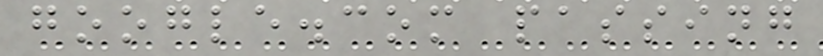google.com passing
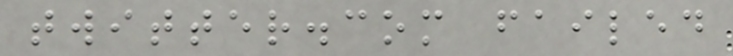twitter.com failed
